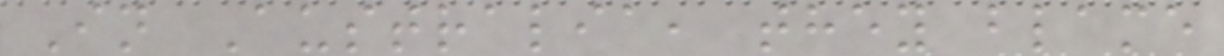In Australia, they blame
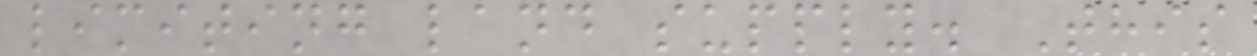limiting land supply. This
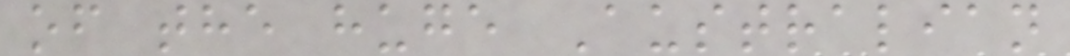of the huge Australian
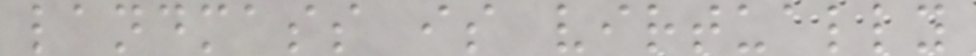landmass is virtually
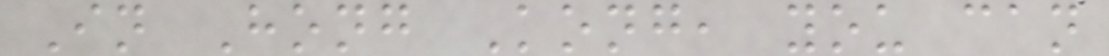In Hong Kong, you can
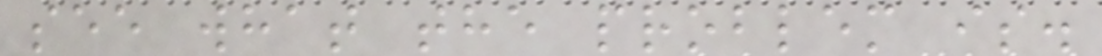see what the problem is.
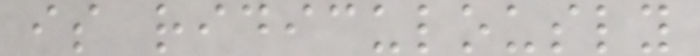is ridiculously
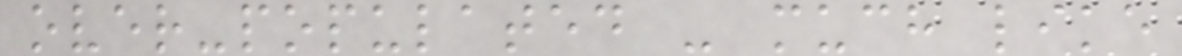over-populated - much like
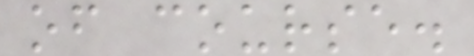of course.
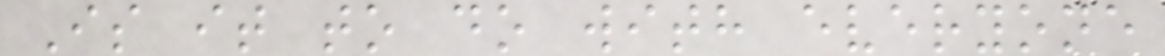Is it to do with everyone
